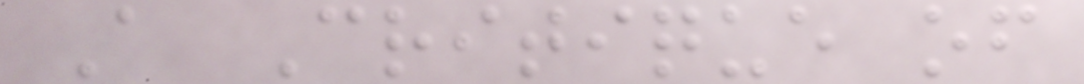A Critique of
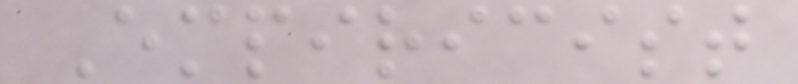Empiricist
